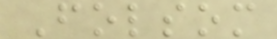Folsom
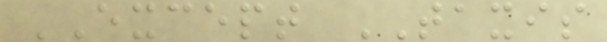EXCEPT TAXIS
